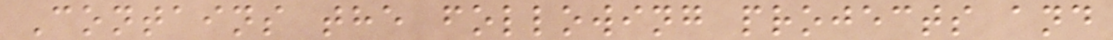Contains the following projects and
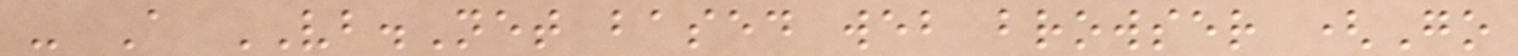- A VB.Net based web browser (Go
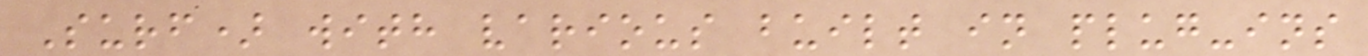Surf) with various built in plug-ins
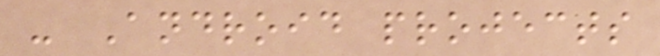- Android projects
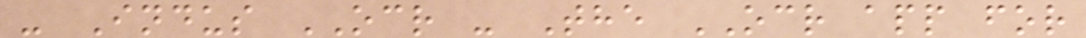- Indus OCR - The OCR app for
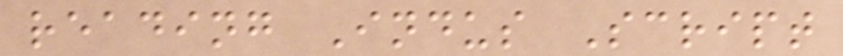reading Indus Script
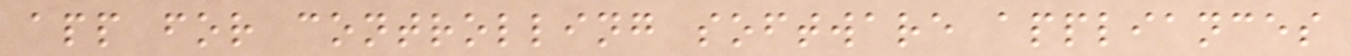app for controlling software appliances
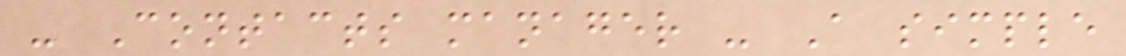- Contacts manager - A simple
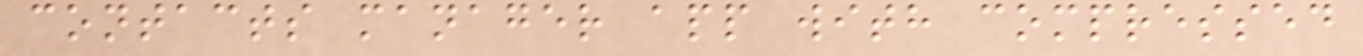contacts manager app with compressed
